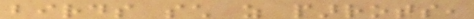birds such as parrots,
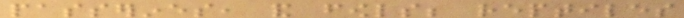passerines, and fowls; reptiles
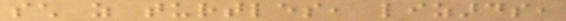such as turtles, lizards,
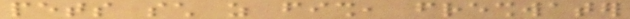pets such as fish, freshwater
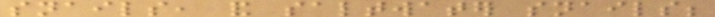snails, and saltwater snails;
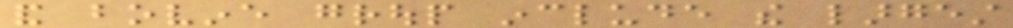and bovine group include the largest
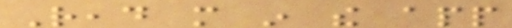Read more in the app
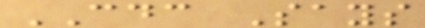CDC Says
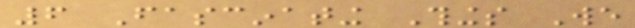6 Fascinating Things We
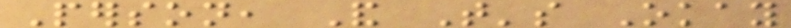Person, And That's Okay
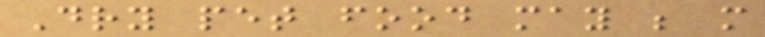Dry pet food may be more
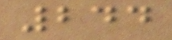244
